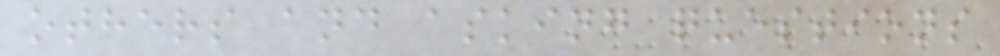others and asking questions
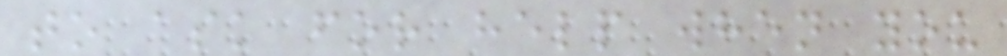to ask for help when you
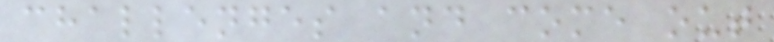challenges and come out
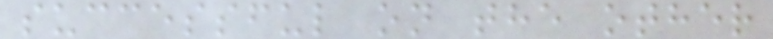successful on the other
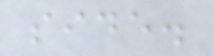side.
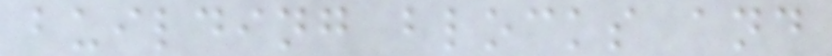building blocks and
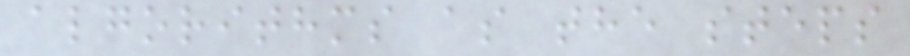algorithms as the steps
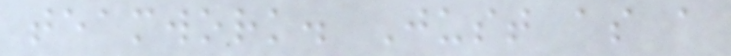teamwork. Just as a
